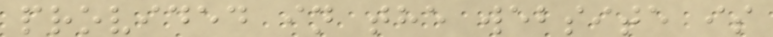provided in the website is
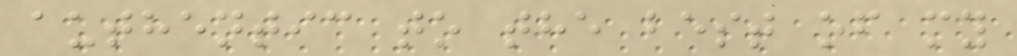authentic to the best of my
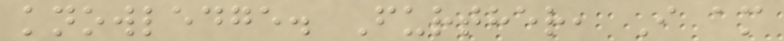knowledge. Further, I am
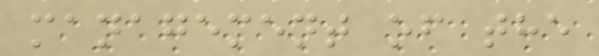management of the
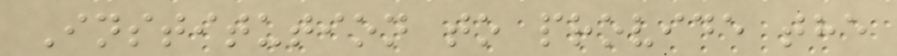Institution to provide the
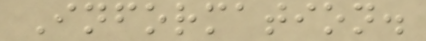Information.
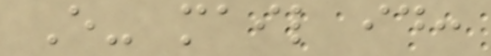E- mail id:
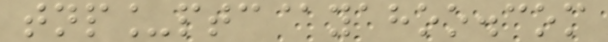tnp_ptc@yahoo.com
